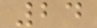24
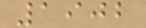1902
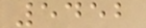5452
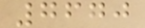7670
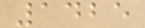1425
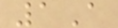1A
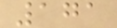171
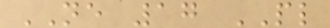NE 17 PL
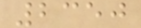2350
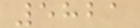5821
